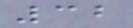32
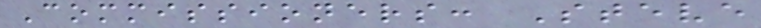Commissioners: Steve
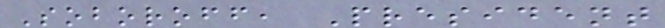Soboroff, President
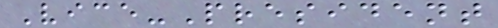Vice-President
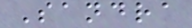Sandra
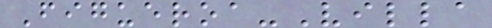Figueroa-Villa
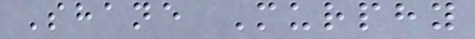Shane Murphy
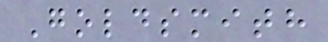Goldsmith
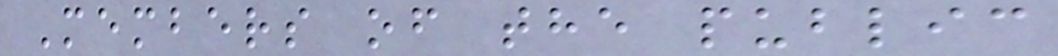Members of the public
